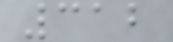312
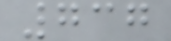737
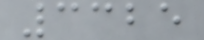3325
